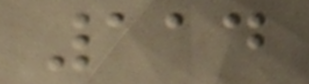114
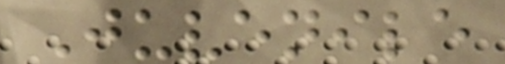Juvenile
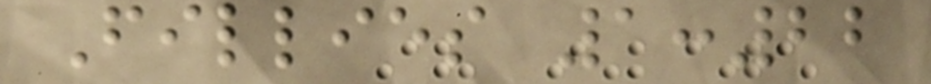Fillies 1:22
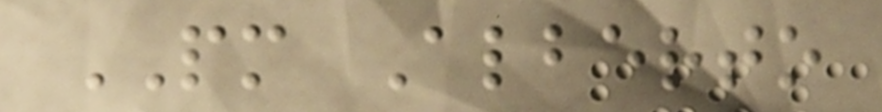PM Alberto
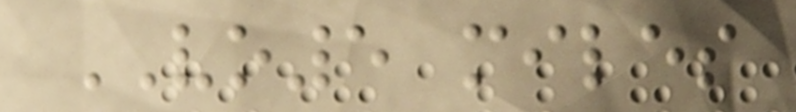VO5 miles
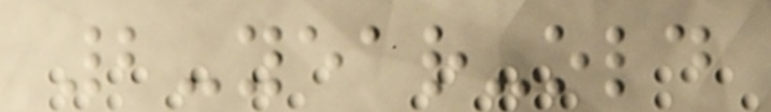2-year-old
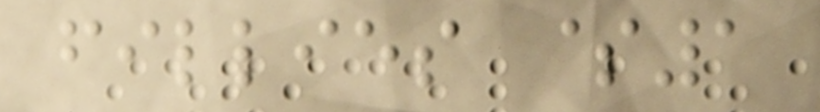fillies $1
